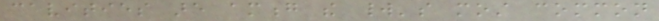cavities are among the world's most common
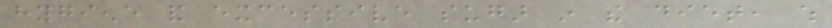hygiene and excessive sugar in the diet, which
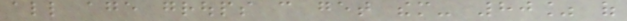all age groups can get them- 80% of
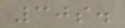30s.
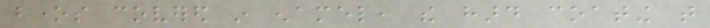bones covered in enamel, the hard coating that
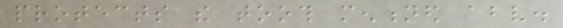protects the tooth mentioned above.
